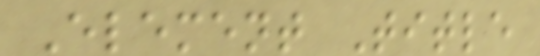Element Title
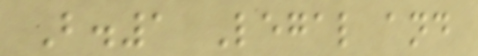B.1 Legal and
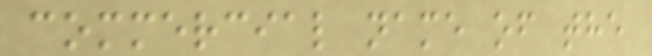commercial name of the
